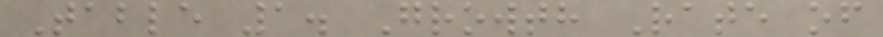Table 1. Growth Rate of
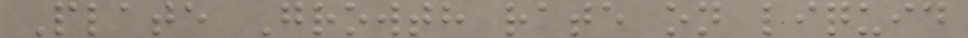Plate Growth rate on liquid
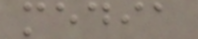media
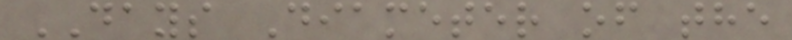DAYS Diameter of the
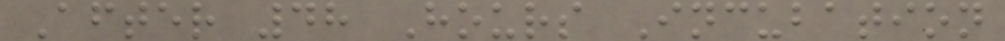After 48 Hours Incubation
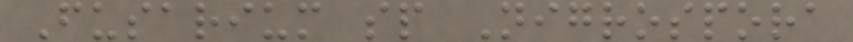Fusarium sp Nigrospora
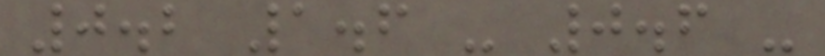0.2 1.6 - 0.6 -
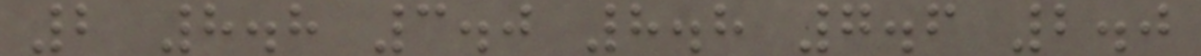2 8.8 3.0 8.8 7.6 2.0
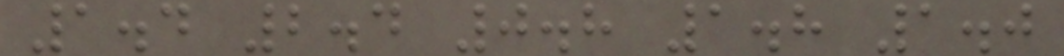1.4 2.4 0.8 1.8 1.0
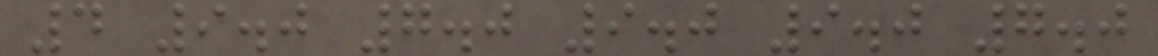4 9.0 7.0 9.0 9.0 7.0
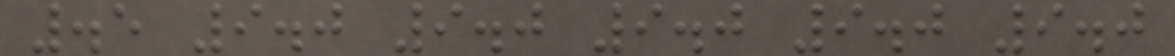.5 9.0 9.0 9.0 9.0 9.0
